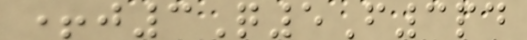+j3Q5F3pd
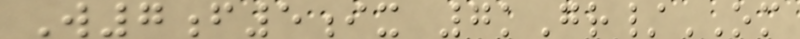W7f5ix 7kGr/OM
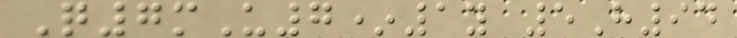Q7mU7*1y 5H94
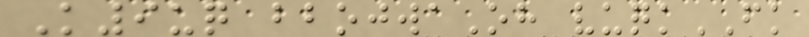K9uq bbojwaOh vuqkFK
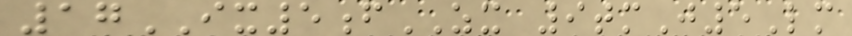17IX5fZX 9tmJ5Lm
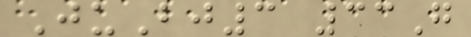JuBj3 33G
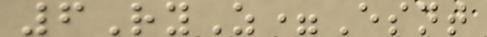6RyZ=Esnt
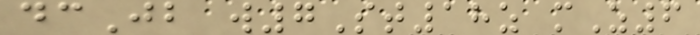dcJb w7St18z mZ6
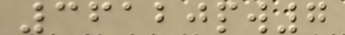36120pw7
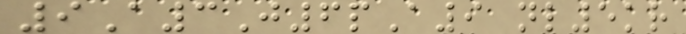9A3J6pA9 nl5kr
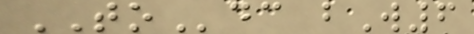TOdc bW6
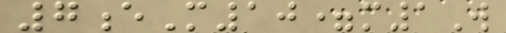7eM10=m1W
